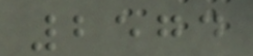2574
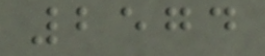2574
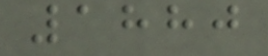1880
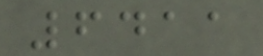6411
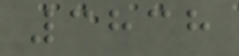3838
